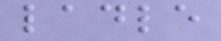ladle
